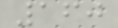160
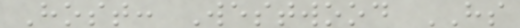Host: Westwood HS
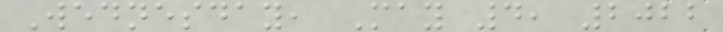Wednesday, May 4, 2022
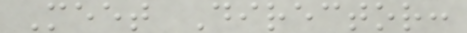Meet Director:
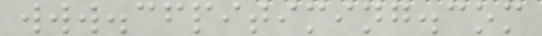www.cfpitiming.com
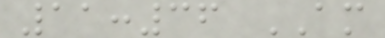11:36 AM
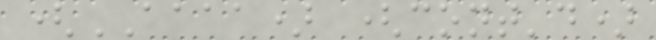(AAAA) (cont'd)
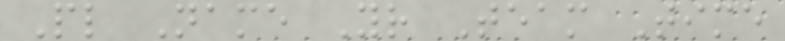Pl Name Yr Team Time
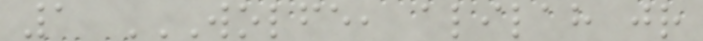1 WOLFE, ALILAH JR
